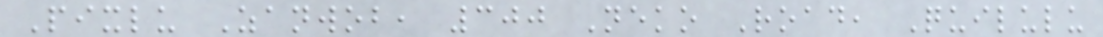Pixlu Zanwob, 300 Neko Road, Quilulu
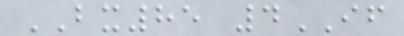BX85 4IF
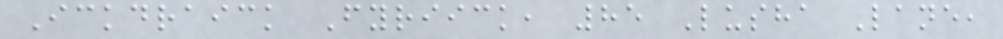Ickdraick Fyriick, 85 Lusha Lane,
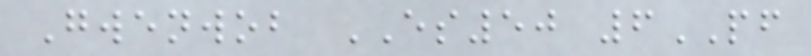Gwenwob ES50 6PF
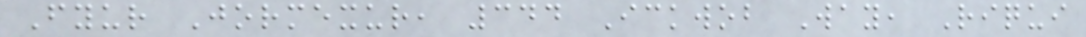Fyur Jormexur, 344 Ickwob Way, Riqui
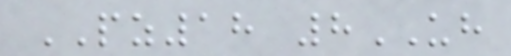PZ18 8UH
